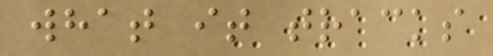what it tracks
